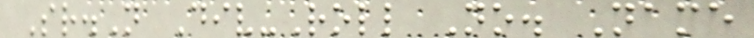Sr.N Div-Roll No. Name
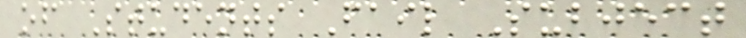of Students Fail Subject
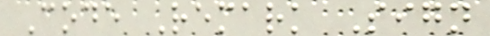Code Remark Sign
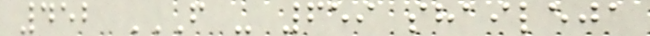452 F - 659 SHAILEJA
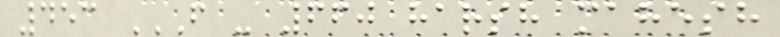453 F - 660 HARSH MAHESH
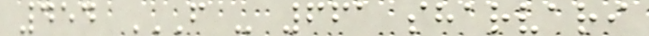454 F - 661 SHARVARI
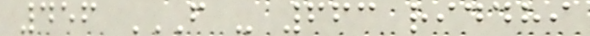456 F - 663 RIDDHI
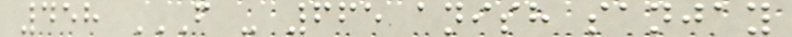458 F - 665 ANISH SANJAY
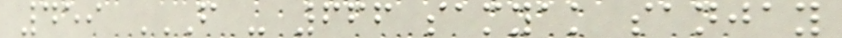459 F - 666 SAMYAK SANJAY
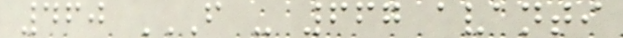460 F - 667 AVANTI
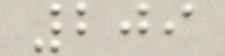209
